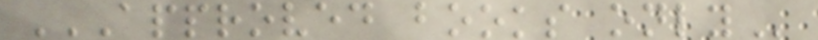APPROVED BOOKS ONLY
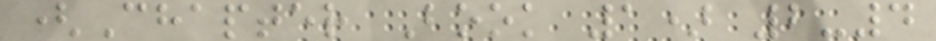(Chapter Book 1) 2-4
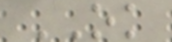OK
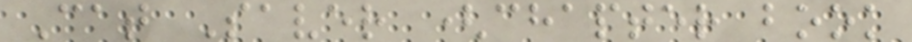Cat Saver (chapter book
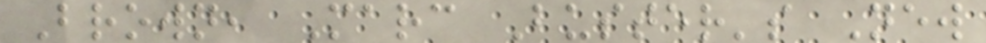Brown, Marc Buster's New
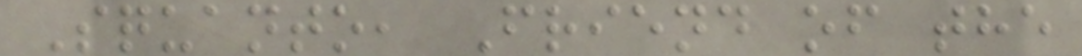Squanto, Friend of the
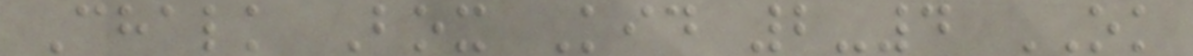Chalk Box Kid 2-4 OK
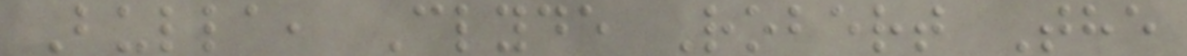Bulla, Clyde Robert The
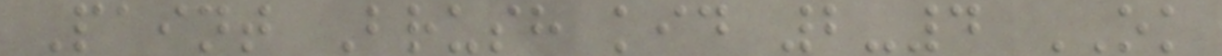Paint Brush kid 2-4 OK
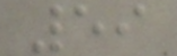59
